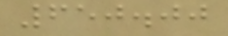650.00
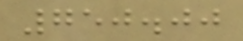750.00
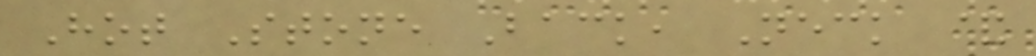Hot Stone Back, Neck &
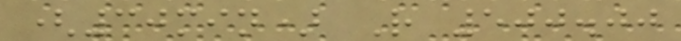(30min) R 500.00
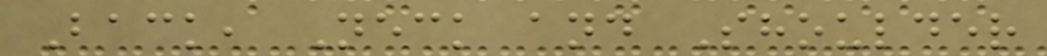Back, Neck and Shoulder
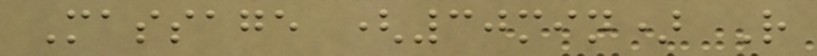Massage (30min) R
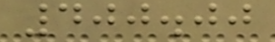400.00
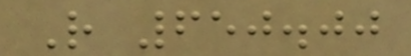R 650.00
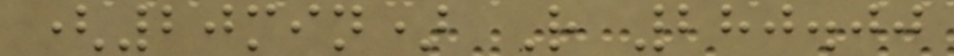(20min) R 280.00
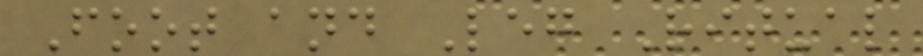Foot and Leg Ritual
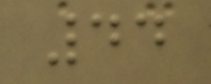44
